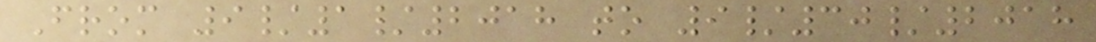From 9/1/2018 to 9/30/2018
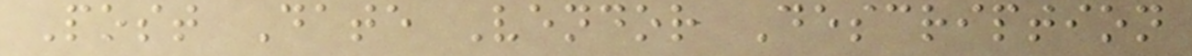Post Date Vendor Description
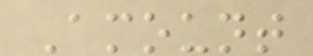Amount
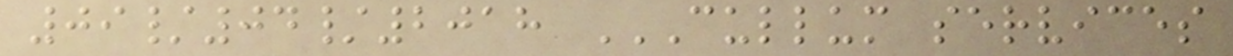09/04/2018 CULLUM SERVICES
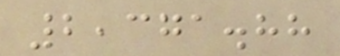2,371.88
